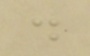.
